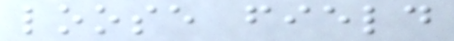loose field
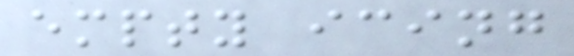empty icing
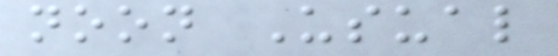noon Usual
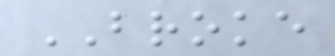BROKE
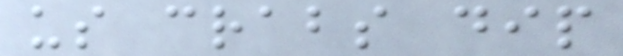us crabs dip
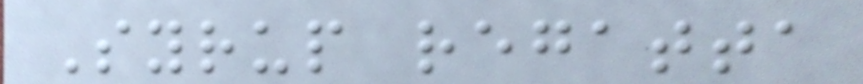Syrup regatta
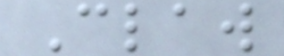Claw
